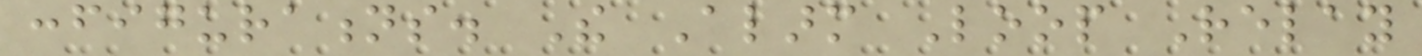configurations. The Alarm Loop Relay
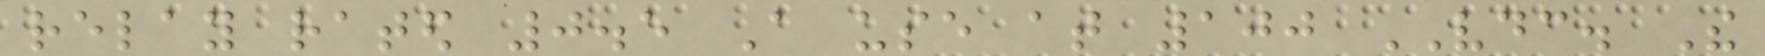relay rated 0.5 A use at 100 VDC. The
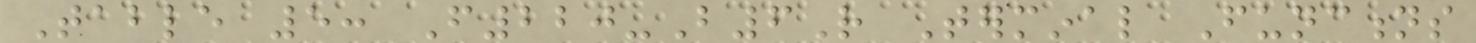Table 5: F220-B6R Terminal Functions
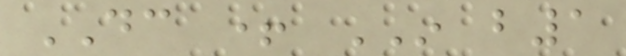DC + IN b1
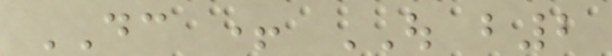DC + OUT b2
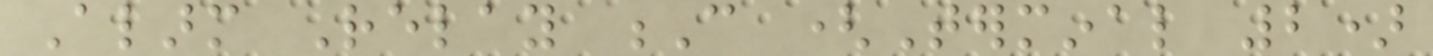Alarm Relay C (Terminal 2)
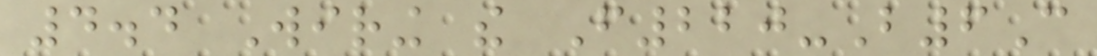4.4 Wiring the F220-B6C
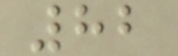82
